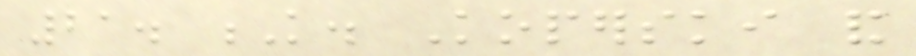21. K. Koperski and
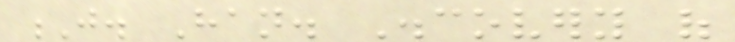J. Han. Discovery of
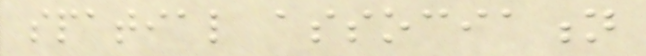spatial association
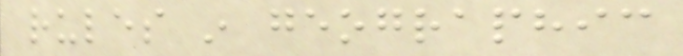rules in geographic
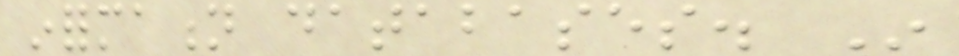information databases. In
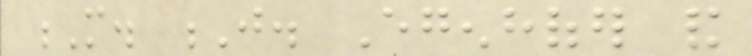M. J. Egenhofer and
